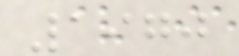1970
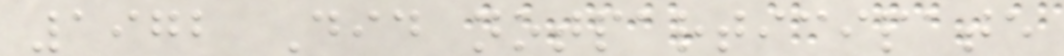1972 Did notparticipate
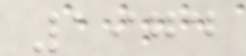1974
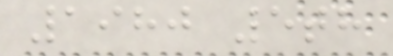1980 5th
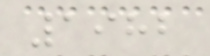1982
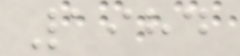1984
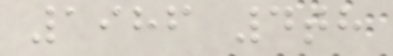1986 4th
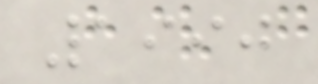1990
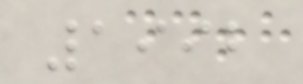1992
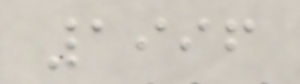1996
